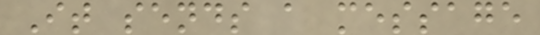It sends a message
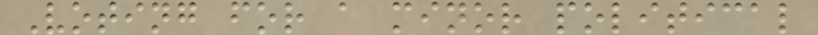Voting for a minor political
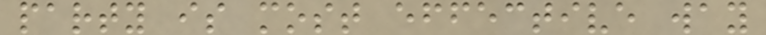party is most effective way
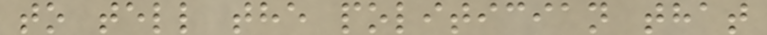to tell the politician that
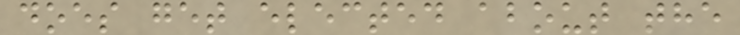does get elected about the
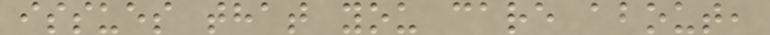issues that you care about,
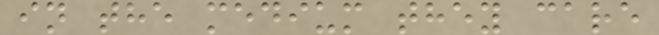in the medium they care
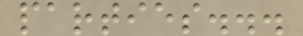parties...
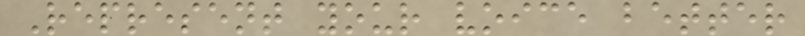Represent your voice better
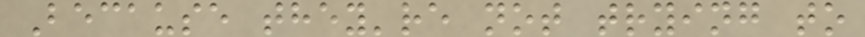Because they're not trying to
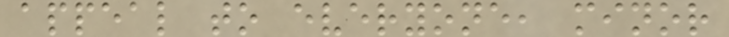appeal to everyone, minor
